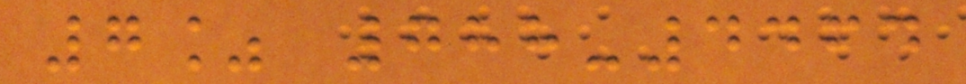7% 788-4464
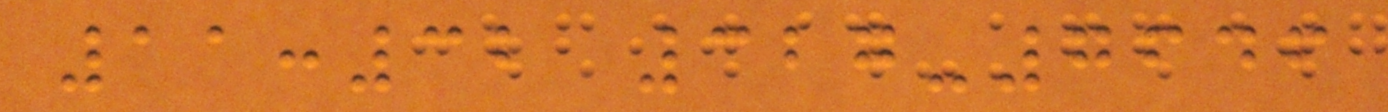11:32 327-7646
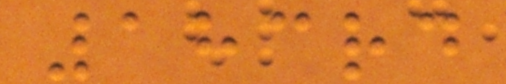183rd
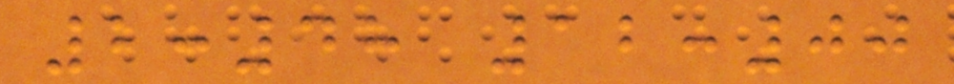2:48 12:00
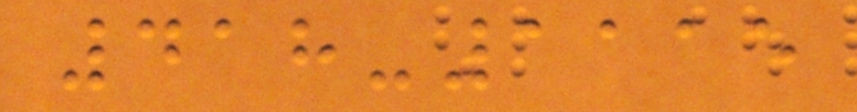418-1115
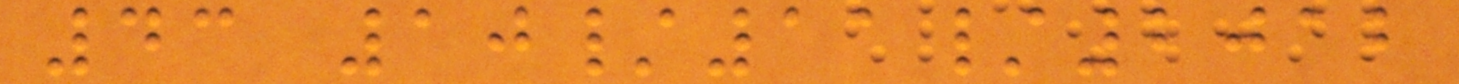43 10/11/2012
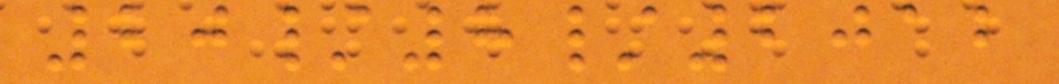20/8/2012
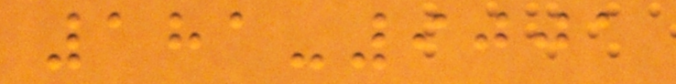181-9001
